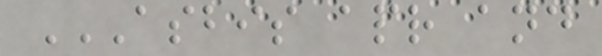ASBIS APR AND
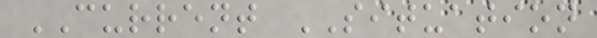CURRENT SITUATION
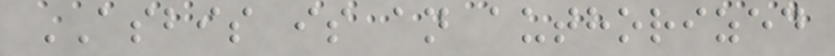ASBIS is an authorized
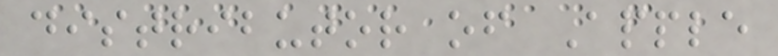distributor of Apple
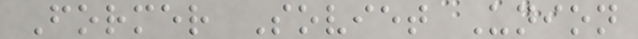Former Soviet Union
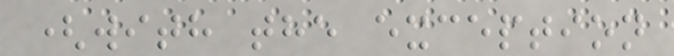(with the exception
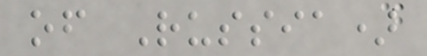of Russia)
